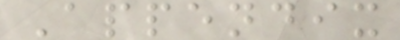Appendix
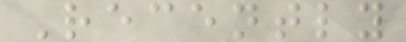Recently
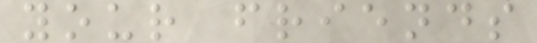your friends
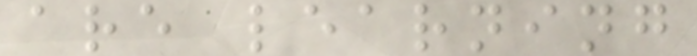are learning
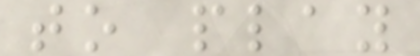to play
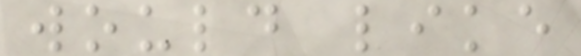would like
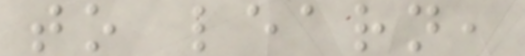to learn,
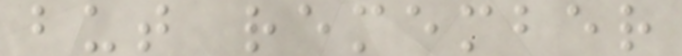but remember
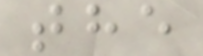the
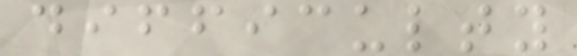difficulty
